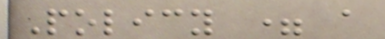Policy = a
